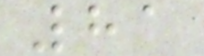81
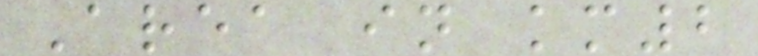Area in km2
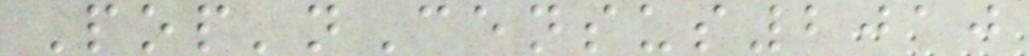Pop'nCensus2010
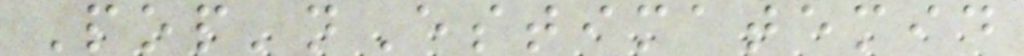Pop'nEstimatemid
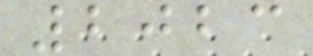2023
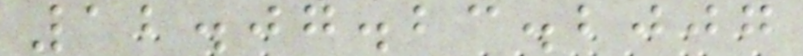12.07.23.2007
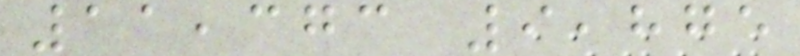11,373 9,875
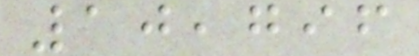10,796
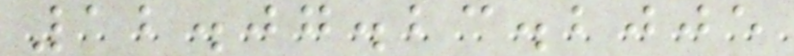12.07.23.2005
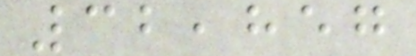32,857
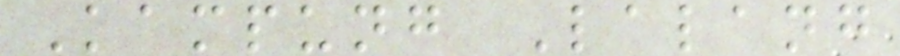Kampung Lalang
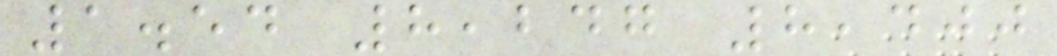1.54 8,247 8,400
